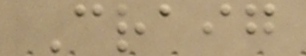Craig
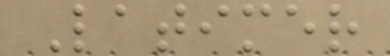Latimer
